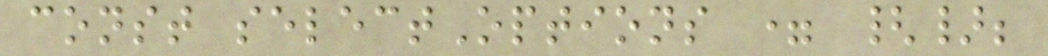const selectOptions = {};
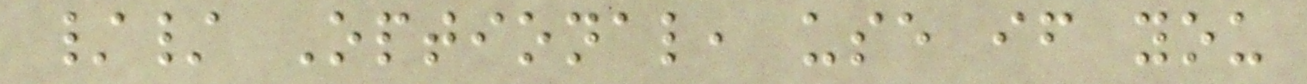// Optional, use if you
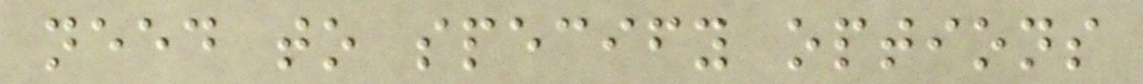need to specify options
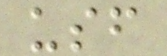usf
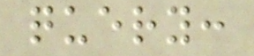query:
